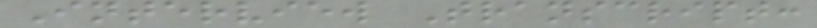Interview Transcript:
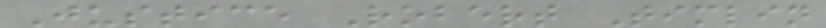Justice Robert Timlin
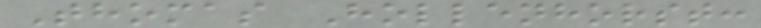Thomas Hollenhorst:
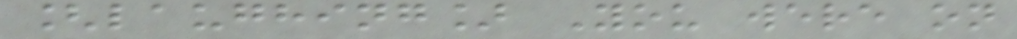[laughing] You were on
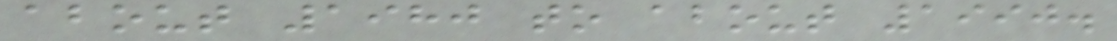about 1980 to about 1990.
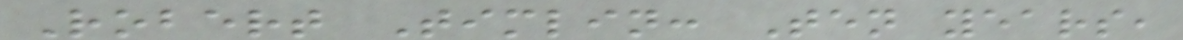Robert Timlin: Ten years,
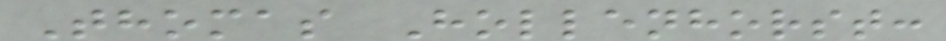Thomas Hollenhorst:
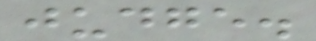judge.
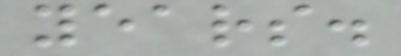years.
